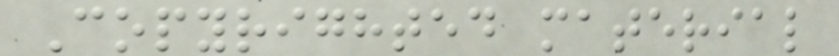Copyrighted material
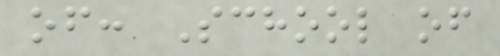of: School of
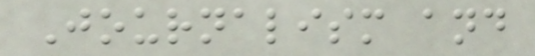Journalism and
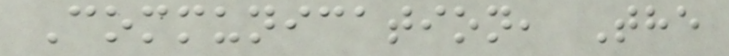Communication, The
